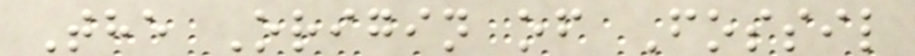The Origin of Fossil
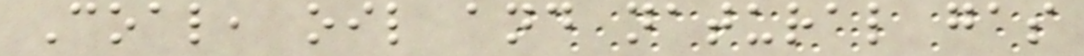Coal, oil and natural gas
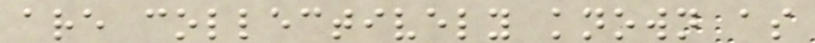are collectively known as
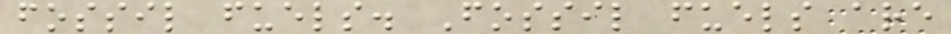fossil fuels. Fossil fuels are
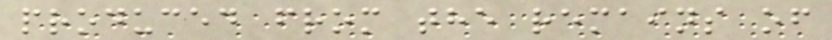produced from the remains of
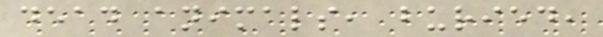dead animals, buried,
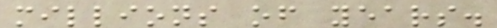millions of years.
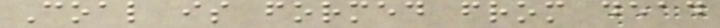Coal is formed from dead
